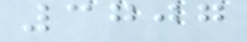3707
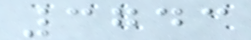3743
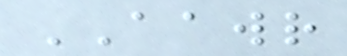AAWR
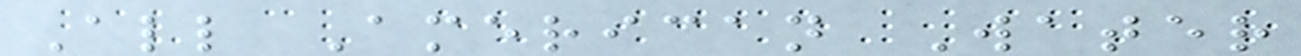All American Water
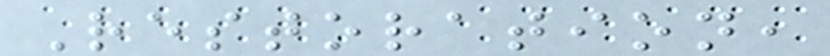Restoration,
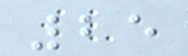25
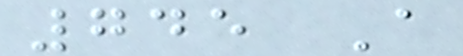745 A
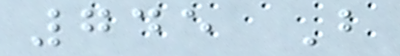745 B
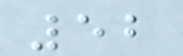52
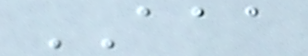AAA
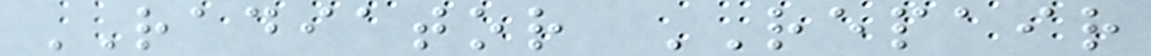RADIATOR REPAIR
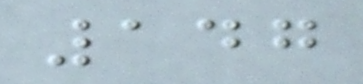147
